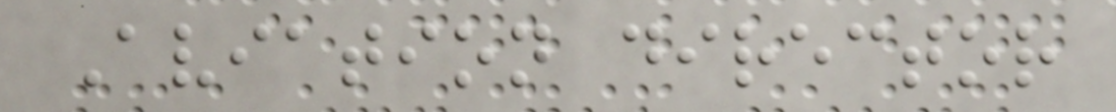Aviation director
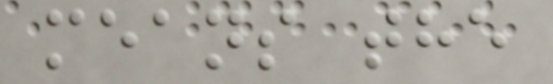means the
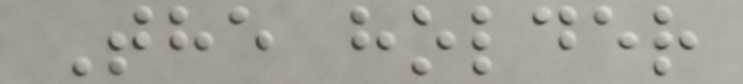The holder
